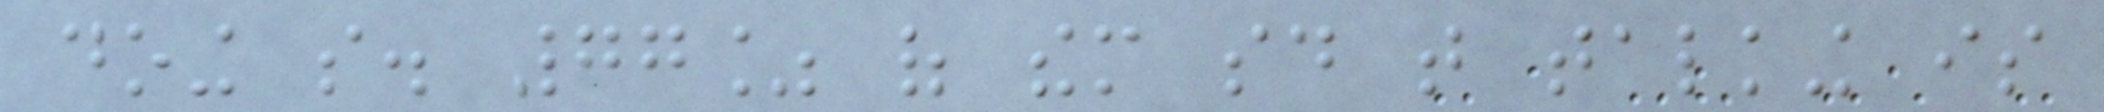doing so. 77% of them said that talking is
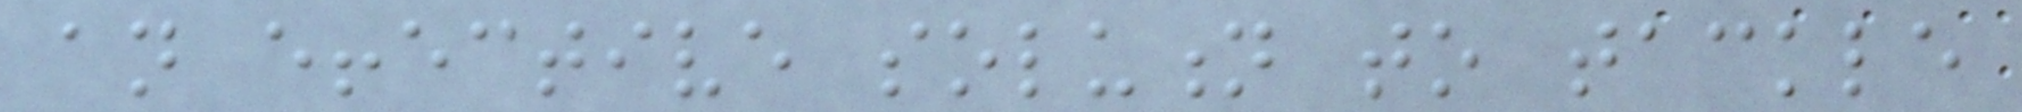an effective solution to tackle
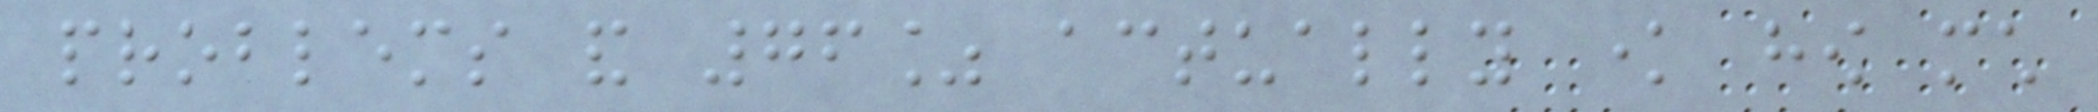problems and 76% actually know how much
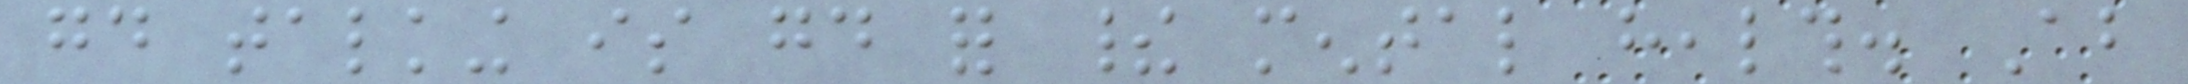good talking is good for their mental health. About
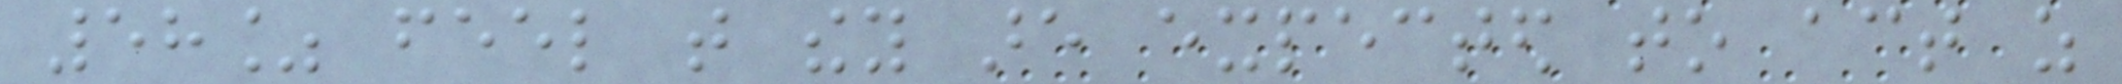58% feel that they are expected to act as
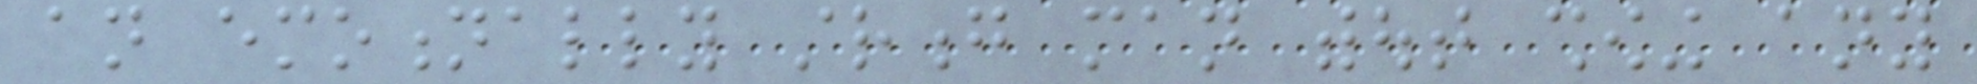an emotionally strong man without showing any
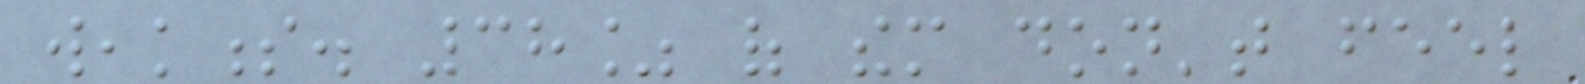weakness. 38% of them don't feel
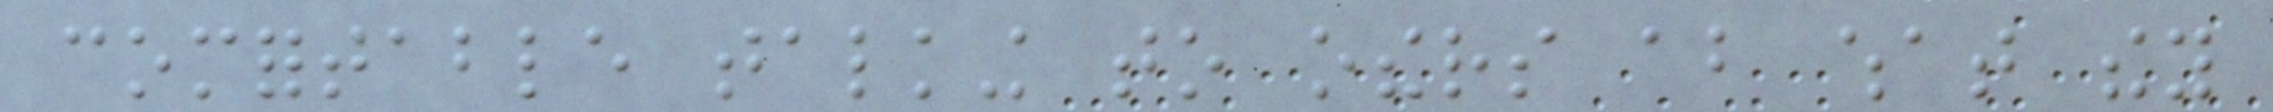comfortable talking to others about what they
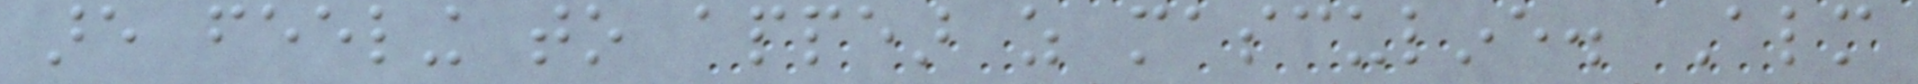are feeling to appear as masculine. Almost
